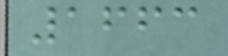1663
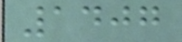1407
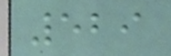529
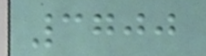3700
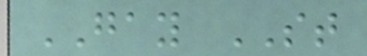GAY ST
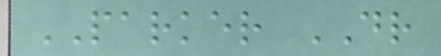PARKER DR
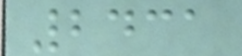2431
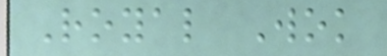Royal Wok
